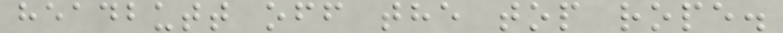headbutt off the top rope.
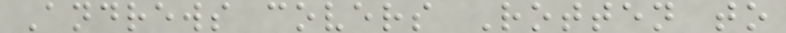Andrews covers Rotten to
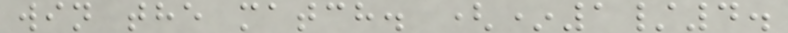win the match. (*1/4.
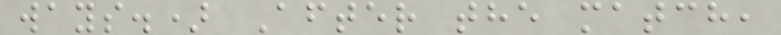ways.) After the match,
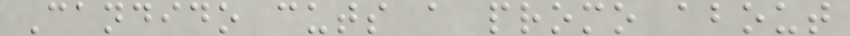Candido cuts a promo about
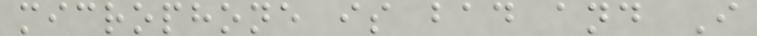microphone is bad and I
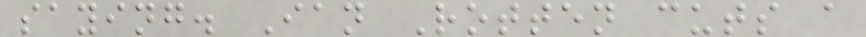saying. Ian Rotten cuts a
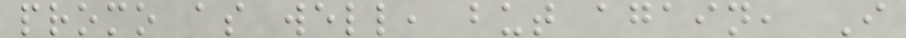promo as well, but again, I
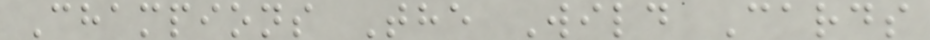Champions The Wild Cards
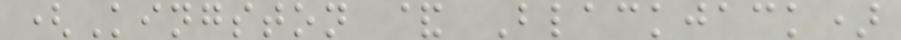(Kingston & Blackjack)
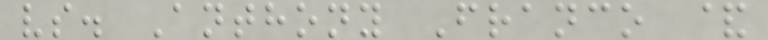vs. Anthony Franco &
